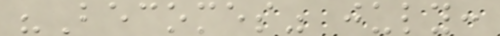"Becomes" july:
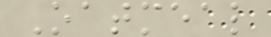Oatmeal
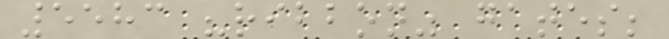5583 "ribbon" gates;
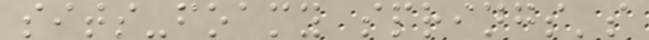sits-foamy springs's
